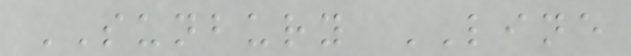SUNBURY LINE
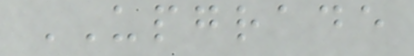UPGRADE
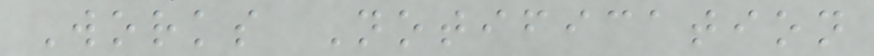Works Notification
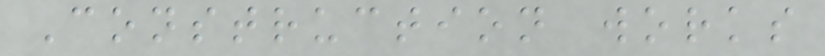Construction works
